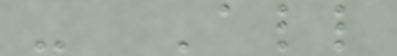- All
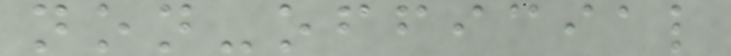non-official
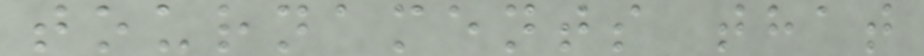tournaments that
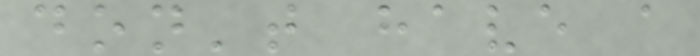don't have a
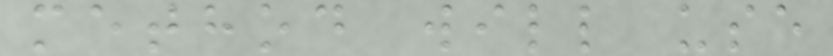method will use
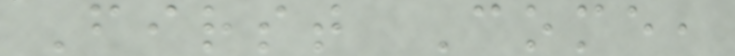First Come,
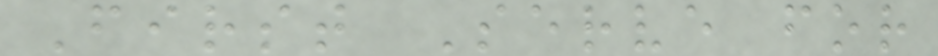First Serve for
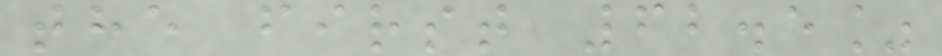the first 62.5%
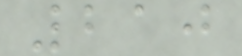210
